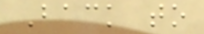Back to
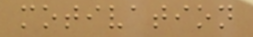motivation
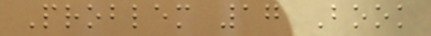Problem 17 Book
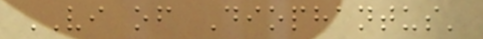VI of Diophantus'
